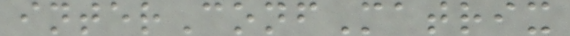interConfMatrix
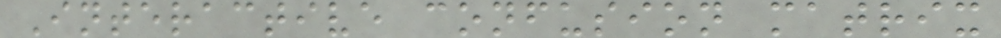Interactive confusion matrix
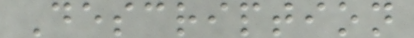Description
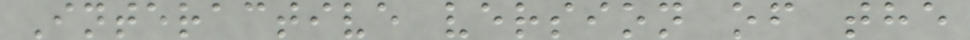Interactive version of the
